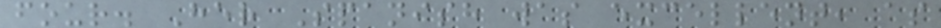four. Her Spanish was excellent, as
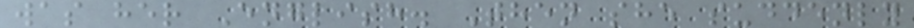was her English. Then she suddenly
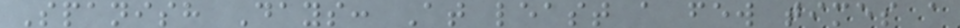Spanish Days: At least a few times a
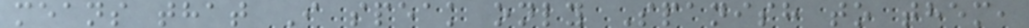means that I speak only Spanish to them,
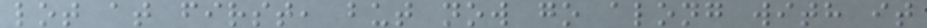lot at first, but now go along with it
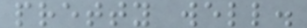pretty well.
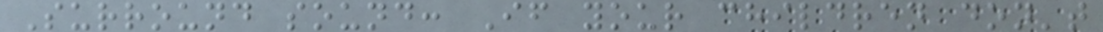Surround sound: If your children don't
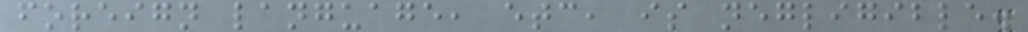foreign language, etc, is negligible.
